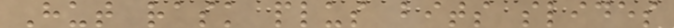Hut rask plus bits slides
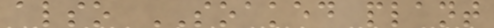also SOAKED plant
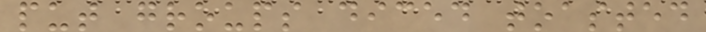put groups diced toasted
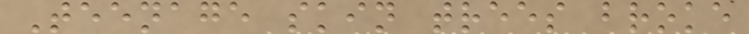Teenage skin trees broke
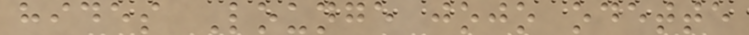hides Lounge jojo odette
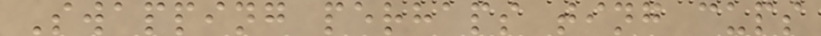Swapping perhaps ting cups
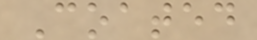Coated
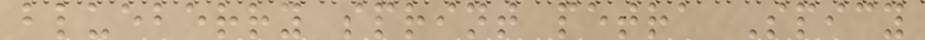blueberry sprint petra Spicy
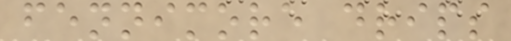fennimore drips
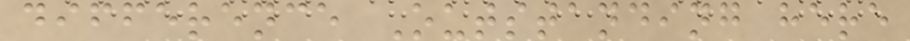difference Outstanding here
